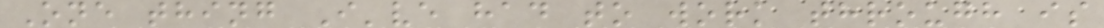One thing I've had to work through is
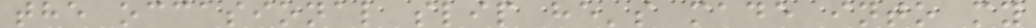the occasional slip he's made into my
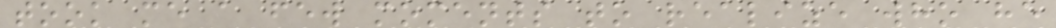took me a few moments to realize who he
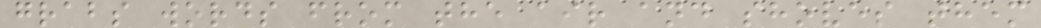grabs words from the air and shoves them
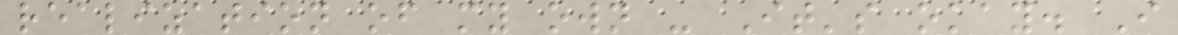realization of my own - It's okay. I
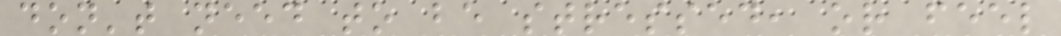don't need to be stressed, or feel
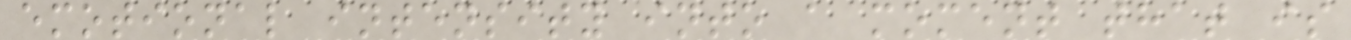emotional intensity into a moment that is
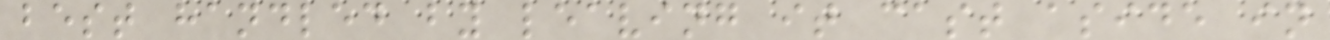best handled by leaving it cast aside in
